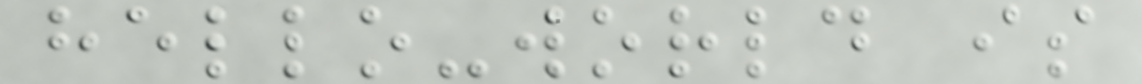hello-world is
